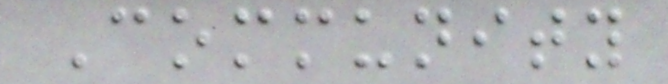Community
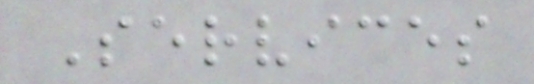Services
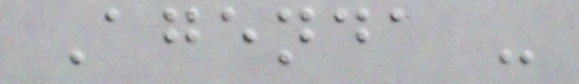Agenda -
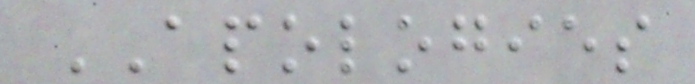APOLOGIES
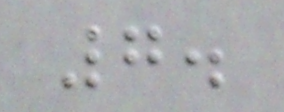7.
